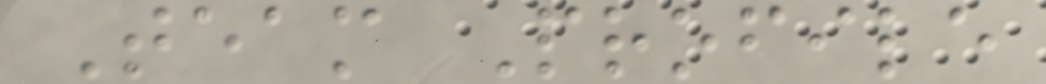Team Profile
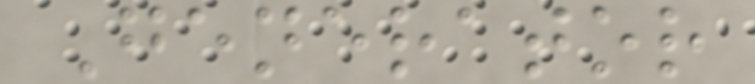Generator
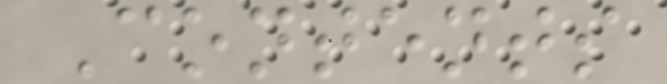Contents
